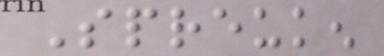Spreuken
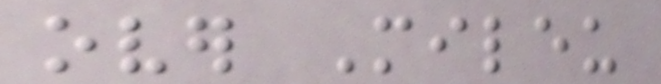over Mileu
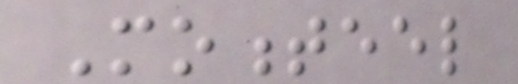Momenteel
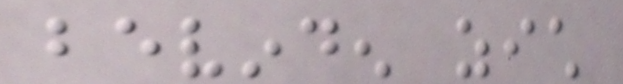bevinden zich
